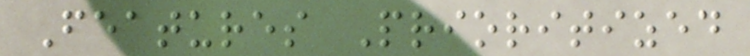Features Prioritized
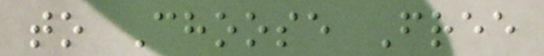to Choose Free
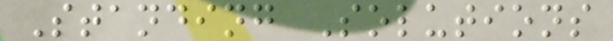Standing Solutions
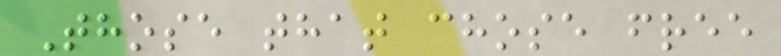Those that chose free
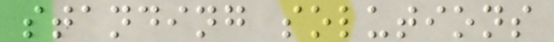standing solutions
